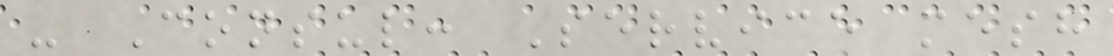- Consul: Service mesh
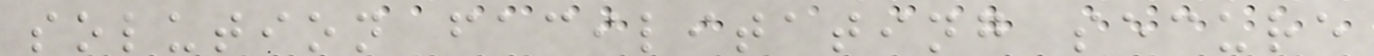solution facilitating secure
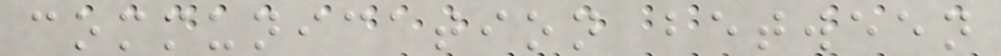communication between
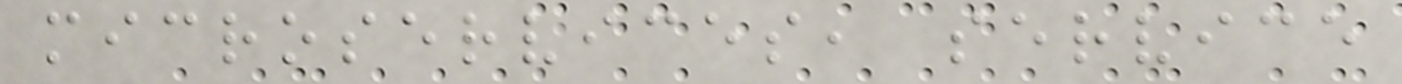microservices, service
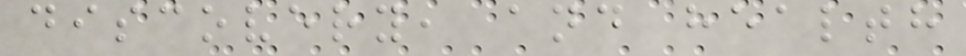discovery, and health
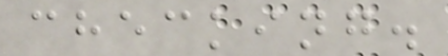checking.
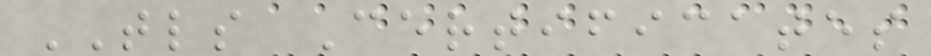TLS Certificates
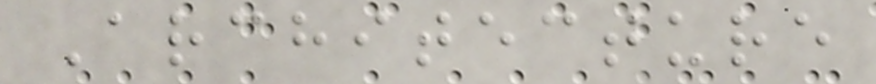Architecture
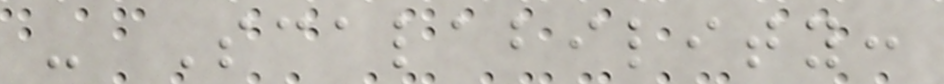- Scalability:
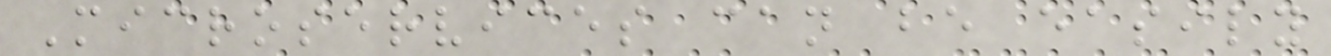Microservices can be easily
